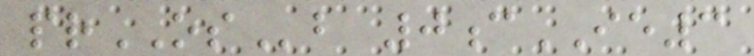prOSb 0cIE3
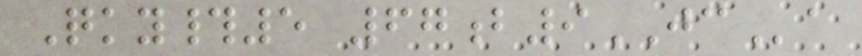Qky#5 67b9JCa
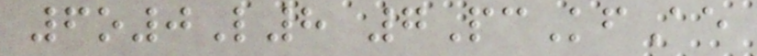6o0L8 7PcKfAe
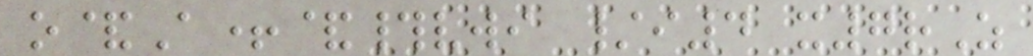o&A+&#vwi /i4 x7rZ
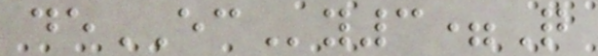deECy3=Q
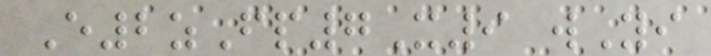E2zFp7X9 wYi
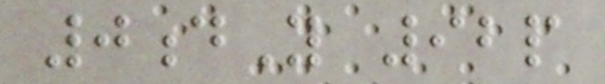0dY 92p
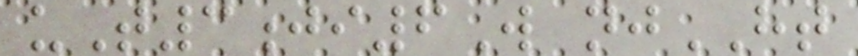uT3ji6W njHT
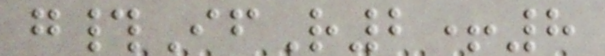g#IfR2+8
